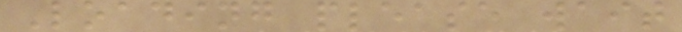Loading please wait
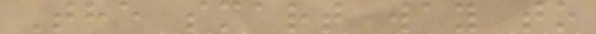The smart way to
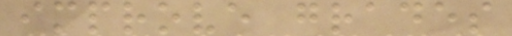improve grades
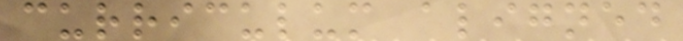curriculum aligned
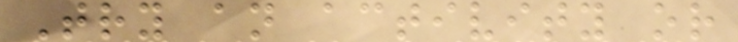Try an activity or
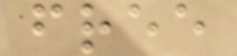free
